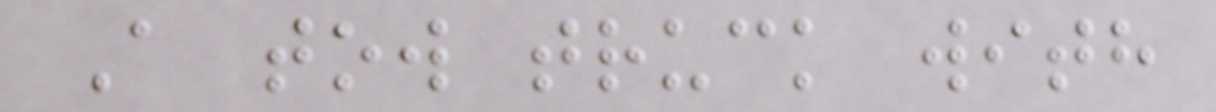A tow truck with
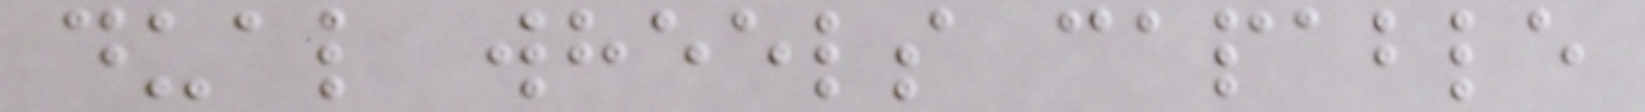dual wheels capable
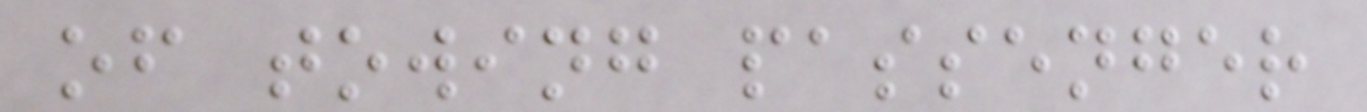of towing passenger
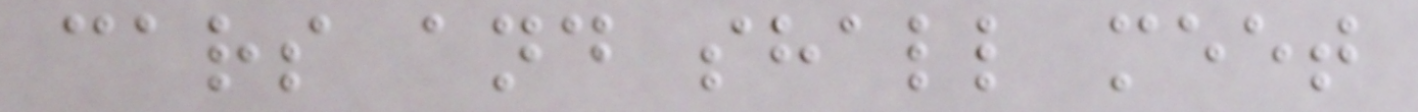cars and shall meet
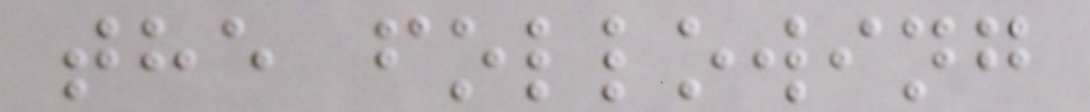the following
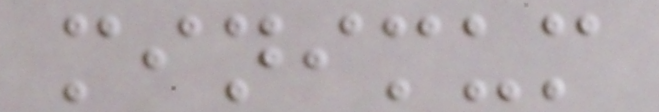minimum
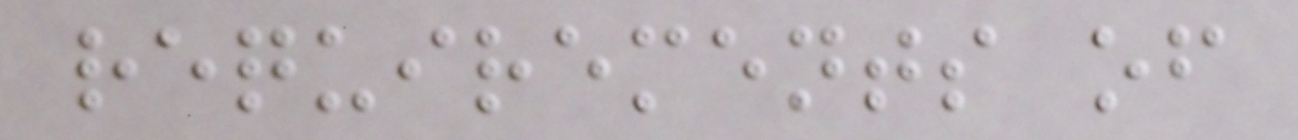requirements of
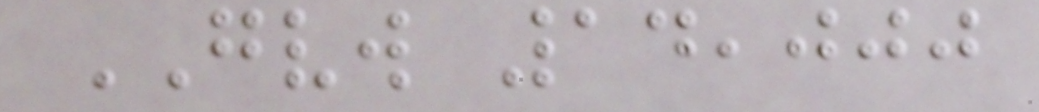GVW 14,000
